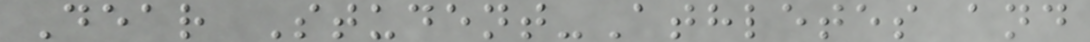Dear Student-Athletes and
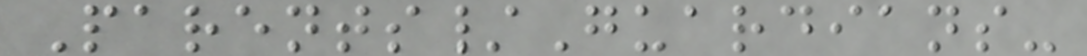Parents/Guardians-
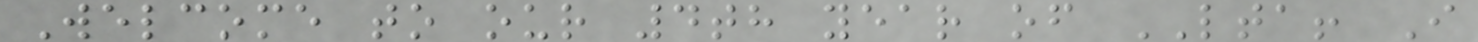Welcome to our 4th year of LTA! I
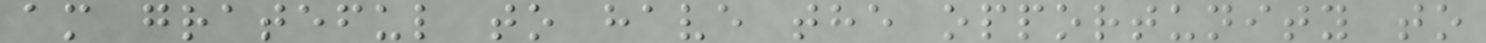am grateful to have the opportunity to
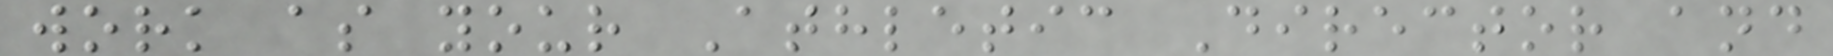work as your Athletic Director and
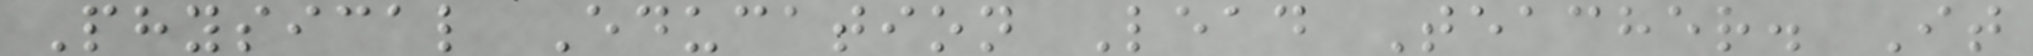Physical Education Lead Teacher. It
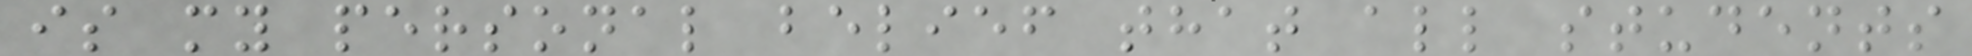is my personal belief that all students
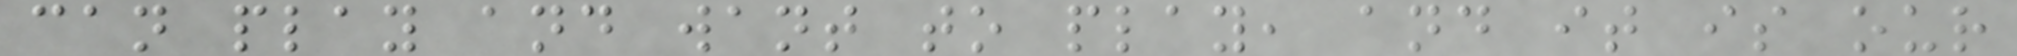can play and want to play, and it is our
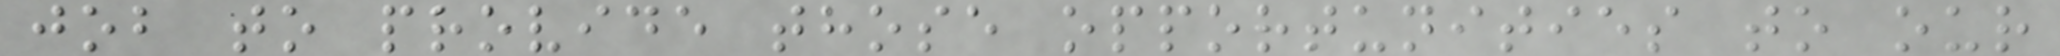job to provide those opportunities to our
